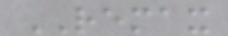REMAX
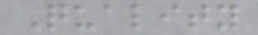Quality
